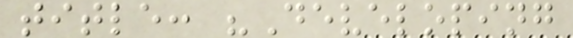title: "Developing
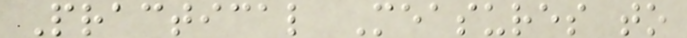Practical Measures to
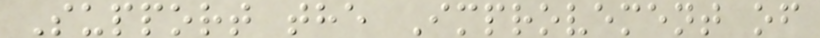Support the Improvement of
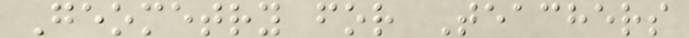Geometry for Teachers
